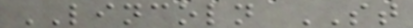LINCOLN ST
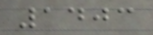1403
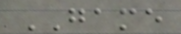GAME
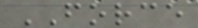FORCE
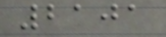2101
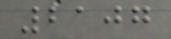2107
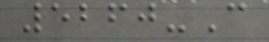5260-C
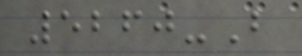5260-B
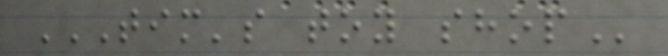TIM'S TOY SHOP
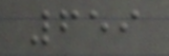659
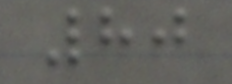80
